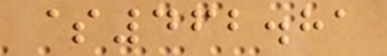$462.81
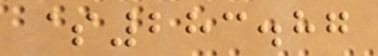$283.87
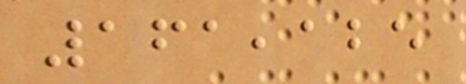161,125
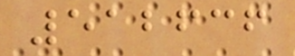512636
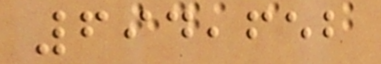694,652
